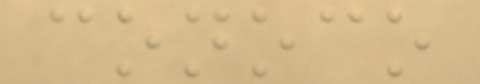conoco
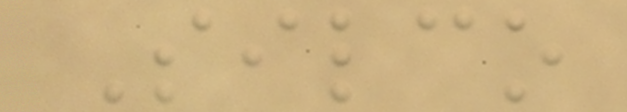Silco
